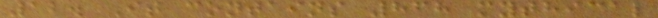12. It contains 868 mythical
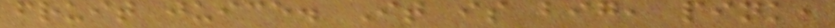fruit juice. It is big, pink,
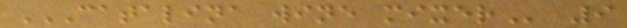CATALINA WINE MIXER 9
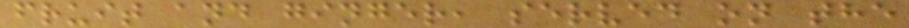fruit and ginger, served on the
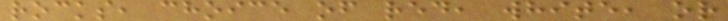rocks, choice of red, white, or
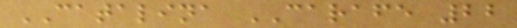CATALINA CARAFE 22
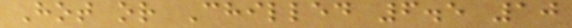Hot or Chilled 6.5 10
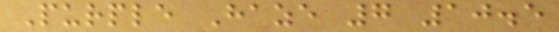Purple Haze 7 10.5
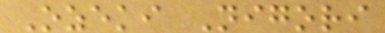Ozeki Nigori
